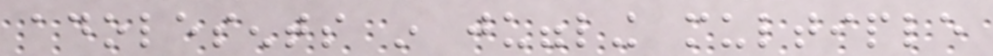adolesents in juggling multiple
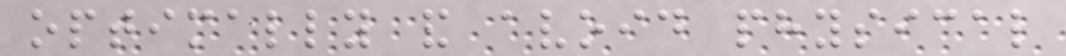optimally and avoid physical
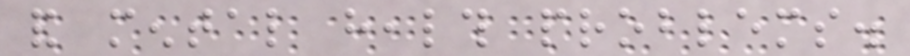and mental health problems.
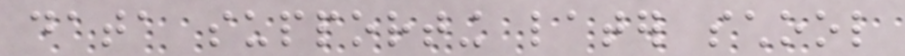data supporting later school
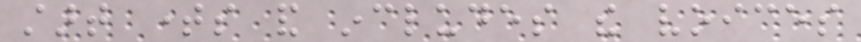start times and includes the voices
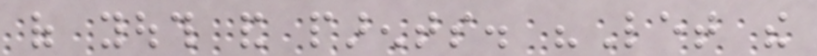of youth and parents. "Let the
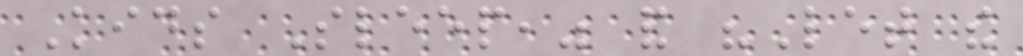Kids Sleep," and "Let the
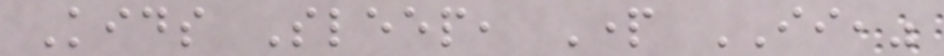Kids Sleep, Part II,"
